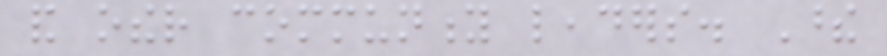and other community leaders. These
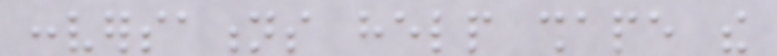conversations help shape the
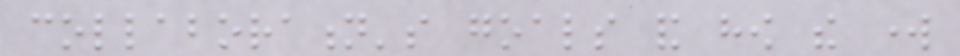collaboration's goals and how the work
